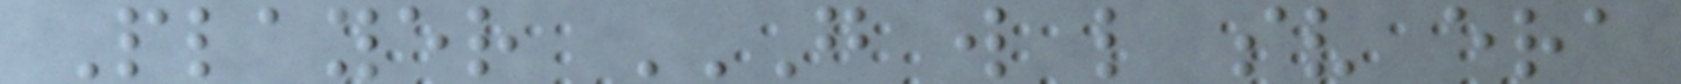Player G W L SV ERA
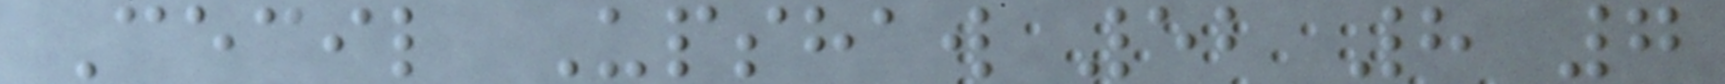Cecil Upshaw 52 8 7
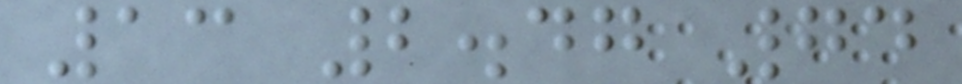13 2.47 74
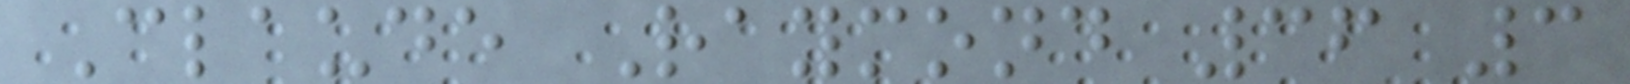Claude Raymond 36 3
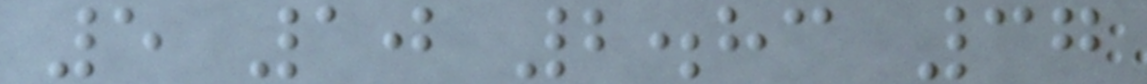5 10 2.83 37
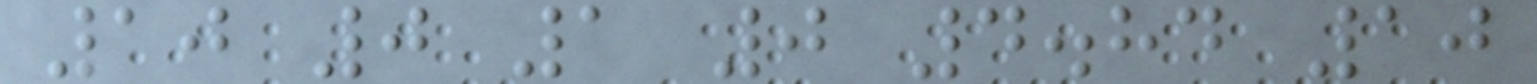10 0 1 0 4.84 10
